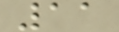11
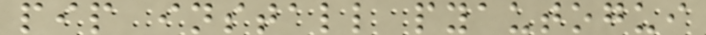pip install pyautogui
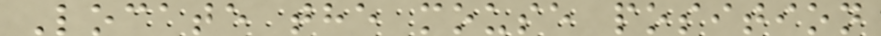Locate the mouse position
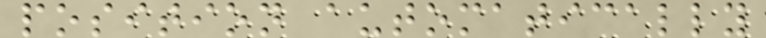position automatically
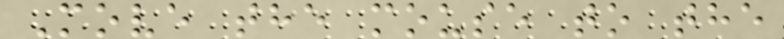Move the mouse to the
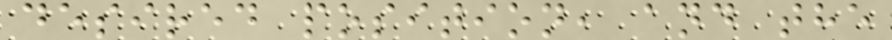desired position, and the
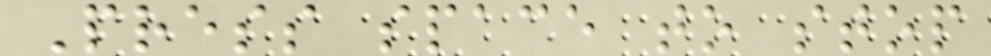Press space to stop
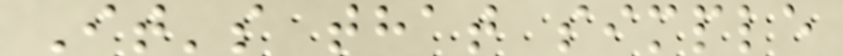It's that simple
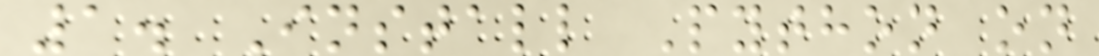1. Install Python on
